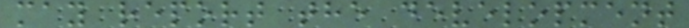may report the development
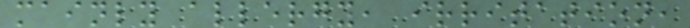mainly allergy, irritation,
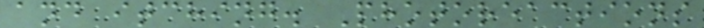and itching. Photoreactions
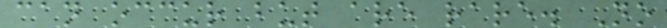can occur but are rare. No
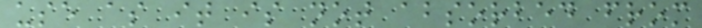use as it is not absorbed from
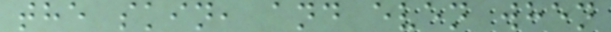the skin, and even when
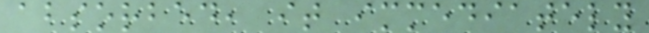absorbed, it immediately
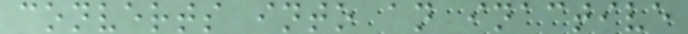converts into an inactive
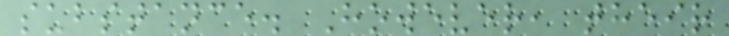substance. However, their
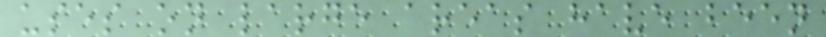uses on large areas have been
